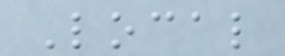Local
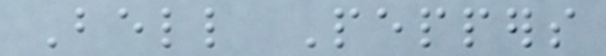Bell Peppers
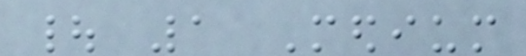| 1 Medium
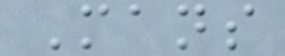Mans
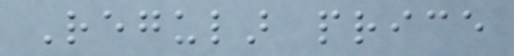Regular price
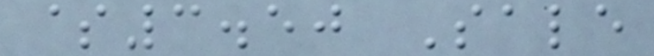$3.50 Sale
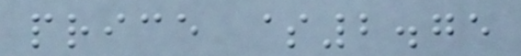price $2.75
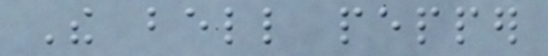The bell pepper
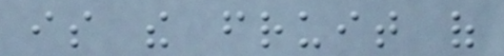is the fruit of
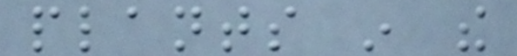plants in the
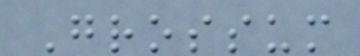Grossum
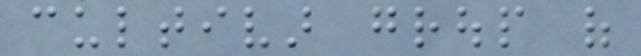cultivar group of
